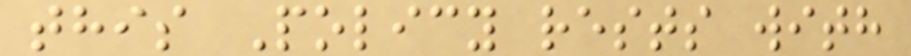this Policy rests with
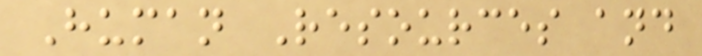Human Resources and
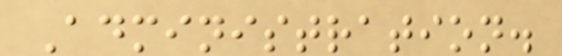Administration.
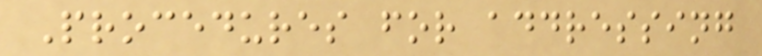Procedures for addressing
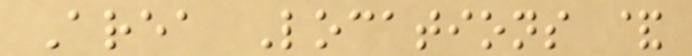Area Locations &
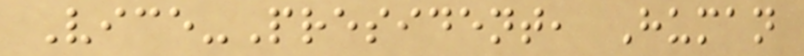Vice-President, Human
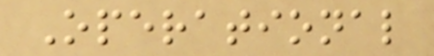Operational
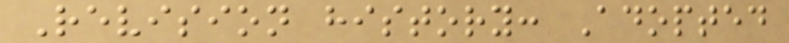Revision history: Adopted
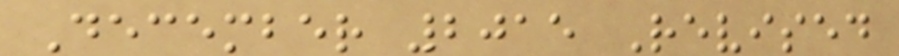December 2015 Revised
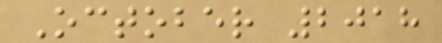October 2018
